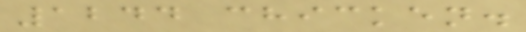1244 chicken.
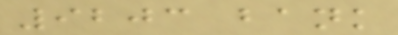9203 bank
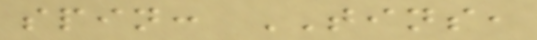spin: TINS,
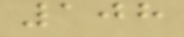108
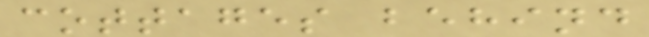cottages behind
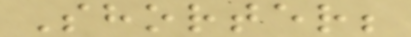Shorter;
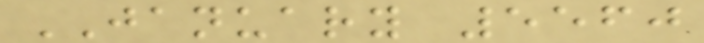JANUARY 5560
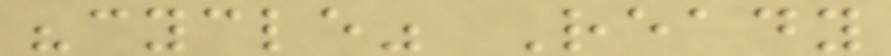"cycle" Ready
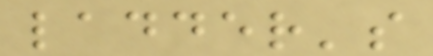ladder's
